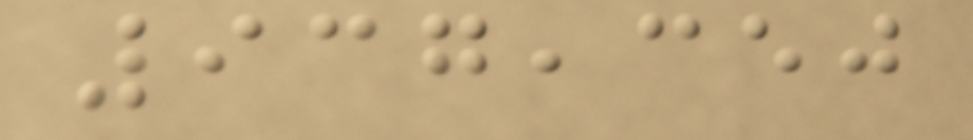937,350
